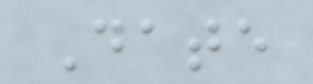Date
